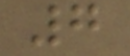7
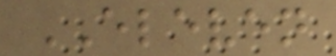ELEVEN
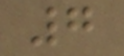7
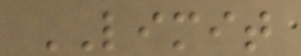LIMIT
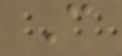C
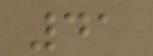41
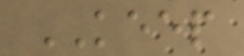KEEP
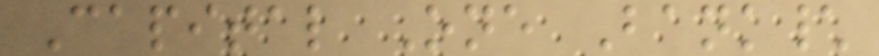Capital One Bank\
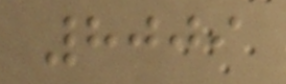8009
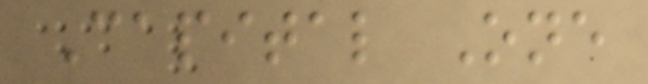Capital One
